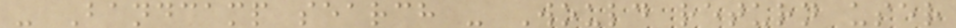- Bandcamp search - Would return user
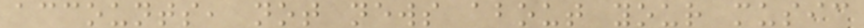accounts, not news about your music
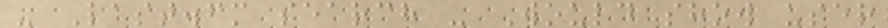- Last.fm search - Would show user
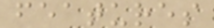features
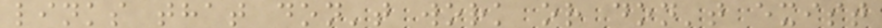links that don't work or don't exist
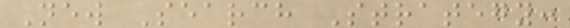New Search Strategy:
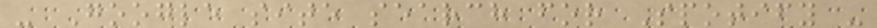- Google site search for Spotify -
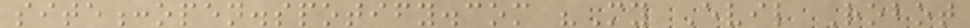site:open.spotify.com "My Evil Robot
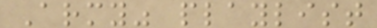Army" playlist
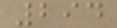294
